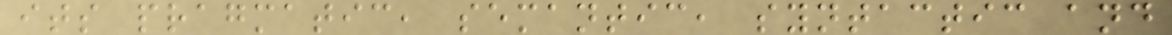its pragmatic, semantic, syntactic and
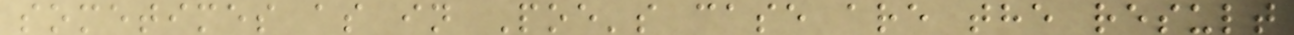sometimes as in Poe's case are the result
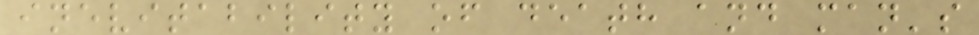inevitability of death and man's
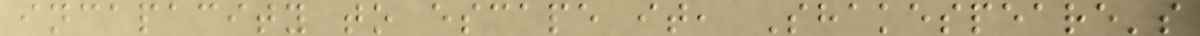incapacity to escape it, Shakespeare's
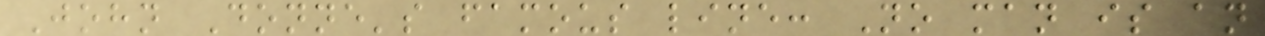John Donne's famous line: No man is an
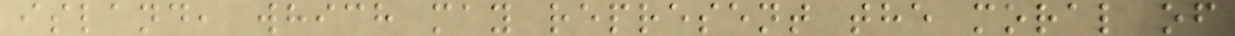island, which may represent the moral of
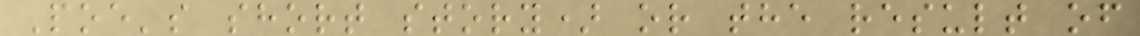Poe's short story) or the result of
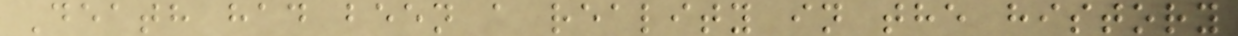Death had been a reality in the history
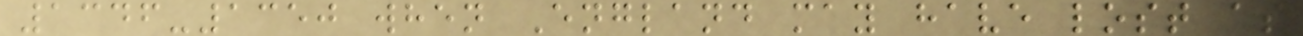1346-1350 when England may have lost as
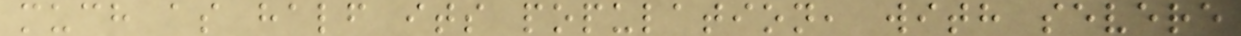much as half its population, with severe
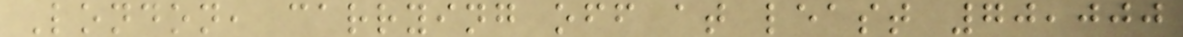London, carrying off at least 70,000
